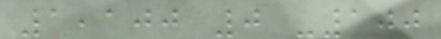1,100 0 -100
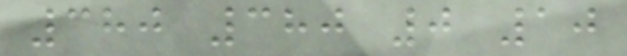380 380 0 10
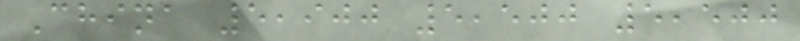China 5,900 5,500 5,500
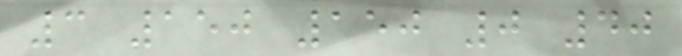3 150 150 0 40
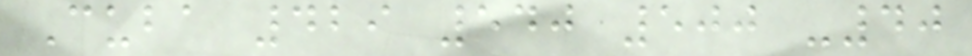Cuba 429 540 500 -40
